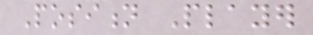Position Player
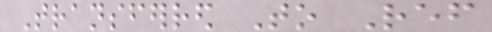Transferred To Ref
